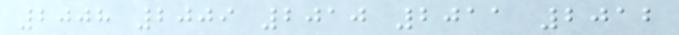2008 2009 2010 2011 2012
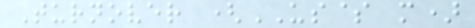Turnover (US$ m)
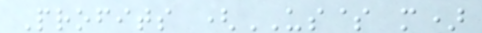Profits (US$ m)
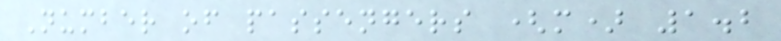Number of passengers (m) 1.2
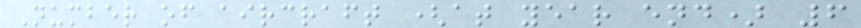Number of aircraft (at year end) 6
